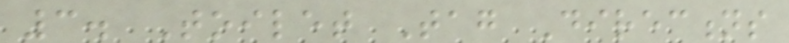3. Toilet Tag Directions
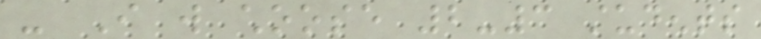- I will choose 2-3 students
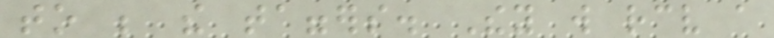to be the taggers. They will receive a
